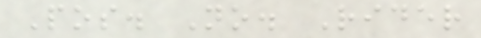Pos. No. Rider
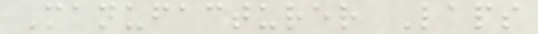Manufacturer Laps
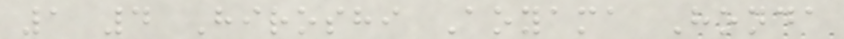1 4 Hiroshi Aoyama Honda
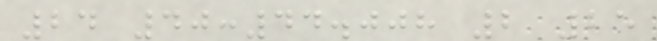24 40:44.008 2 25
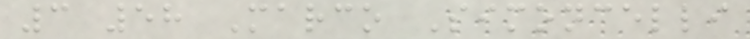3 58 Marco Simoncelli
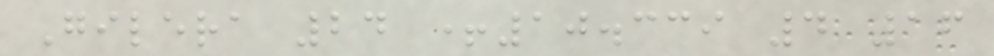Gilera 24 +10.339 4 16
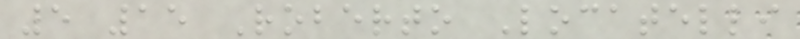5 15 Roberto Locatelli
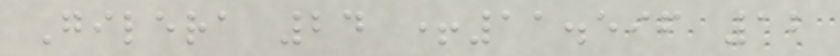Gilera 24 +11.596 12
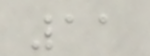11
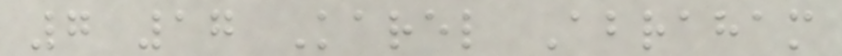7 17 Karel Abraham
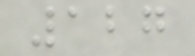127
